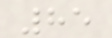85
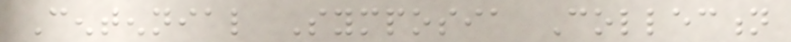Centennial Symposia Collection
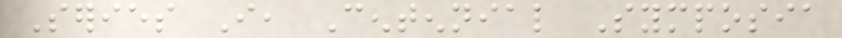Series I, Centennial Symposia
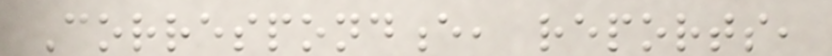Correspondence, reports,
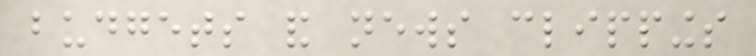budgets and news clippings
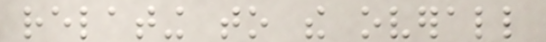relating to the overall
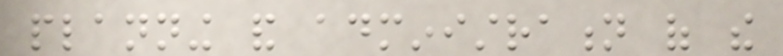planning and administration of the
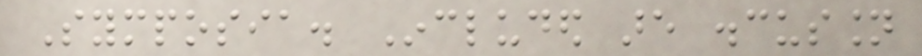Symposia. Included are discussion
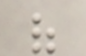of
